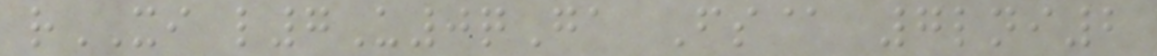rXI l7U0qGa Fs@ 7lni2
